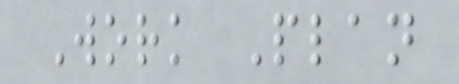Work Plan
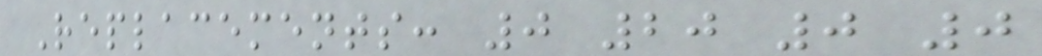Replacements: 0 20 0 0
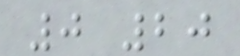0 20
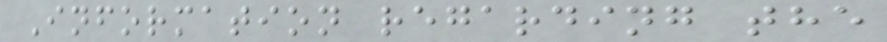Information regarding the
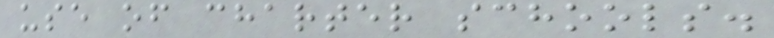use of charter schools.
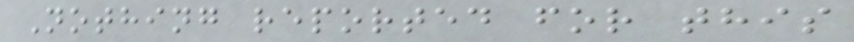Nothing reported for this
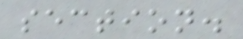section.
